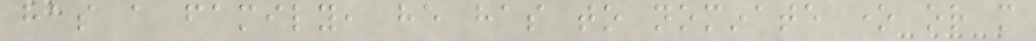has a family, he has to nominate one or more
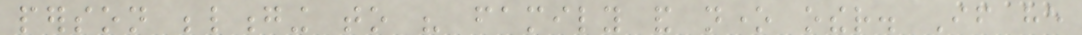person belonging to his family and none other. If he
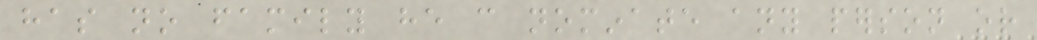has no family he can nominate any person or
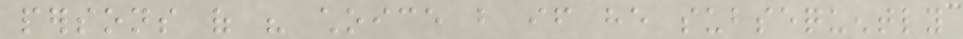persons of his choice but if he subsequently
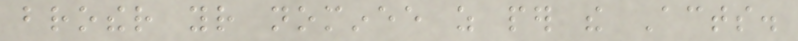brother your nominee as per the Acts.
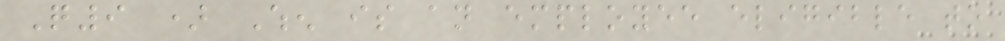Q9 ) When is an employee eligible to
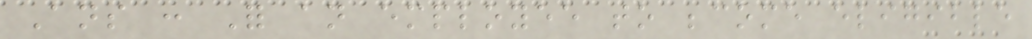Ans : For an employee to become eligible
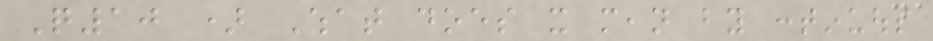Q10 ) What does it mean by continuous
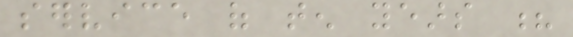service of ten years ?
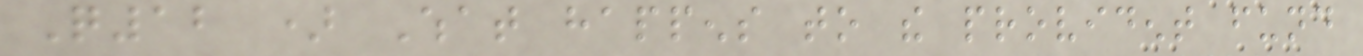Q12 ) What happens to the provident fund
